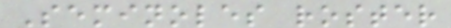Seminoles roster
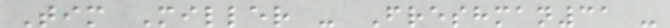Tim Miller - Freshman31 -
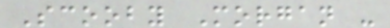Scooby Morgan -
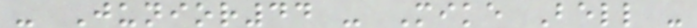- Junior44 - Mike Bell -
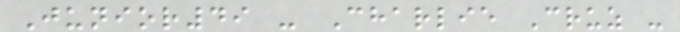Junior49 - Charlie Cruz -
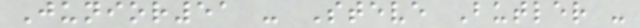Junior51 - Steve Butler -
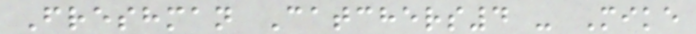Freshman Catchers4 - Mike
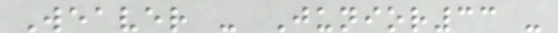Weaver - Junior33 -
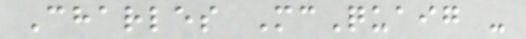Charles McQuaig -
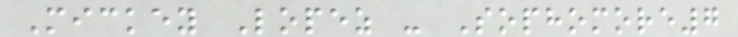Mickey Lopez - Sophomore7
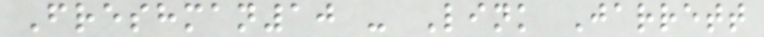Freshman10 - Link Jarrett
